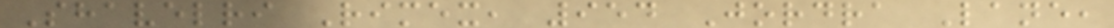Shavelri Rimex, 954 Jordra Lane,
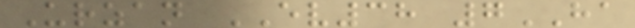Urzan EV38 7HA
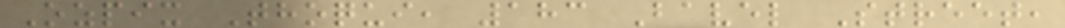Ozpix Thoqui, 183 Bavel Street,
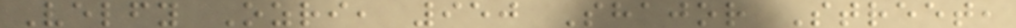Velfy Ozri, 950 Shajor Street,
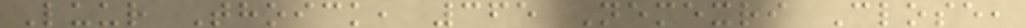Luur Thoick, 365 Nemexri Close,
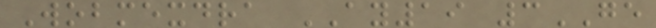Wobmexdra AY19 3GE
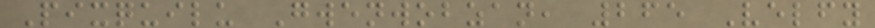Pixquilu Gwenwobzan, 265 Velfy
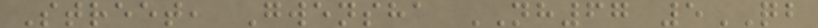Street, Gwensha NH67 5QB
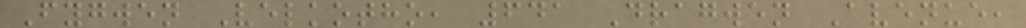Fygwen Velkotho, 641 Dragwen Avenue,
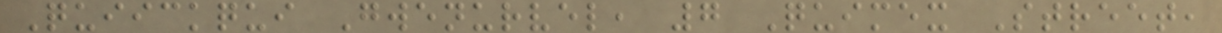Quiickqui Gwenurvel, 7 Quimex Street,
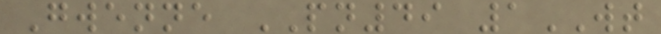Gwenne PN49 1WT
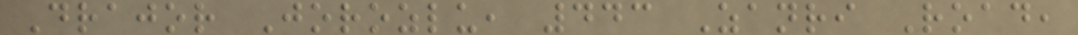Drajor Jorozlu, 443 Zanri Road,
